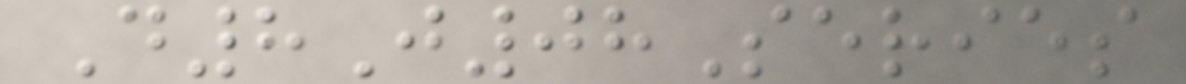D8J08Series
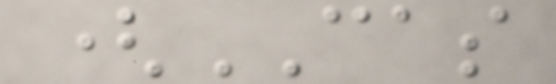(CAS
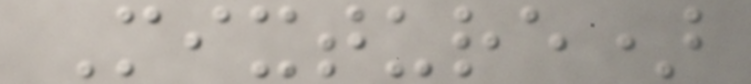Mixture)
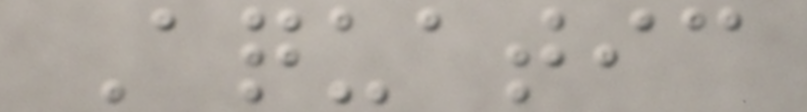Aquatic
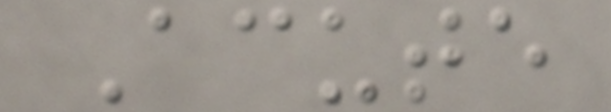Acute
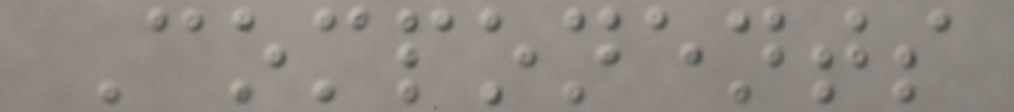Components
